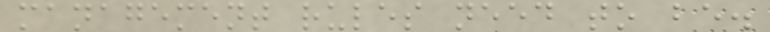management rules need to be.
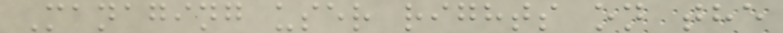Managing user rights on the
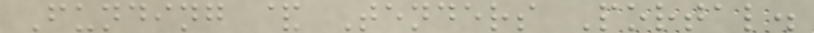Funding & Tenders Portal.
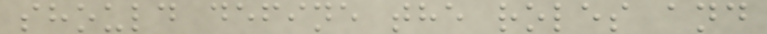should define the roles and
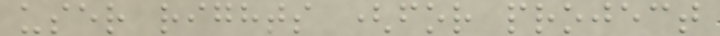user rights (for project
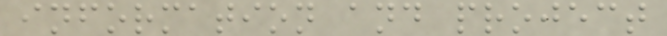information and project
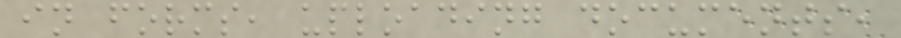in forms, uploading documents,
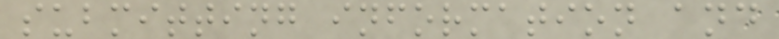submitting information and
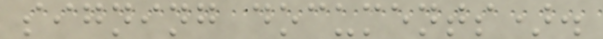signing documents).
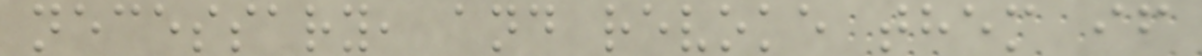necessary, and revoke them if
